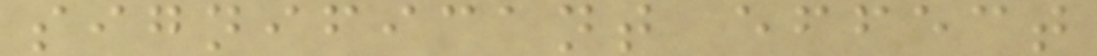significant effect
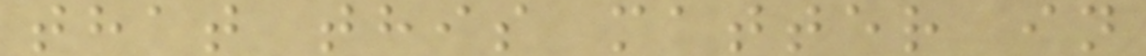that this matter in
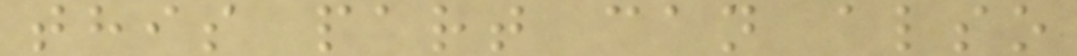this part can also
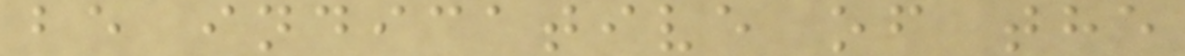be indicative of the
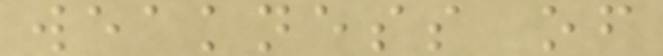weakness of
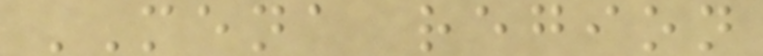MENA region
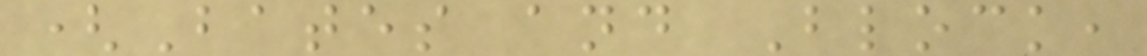(Bates and Block,
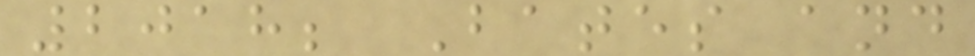2018; Bates and
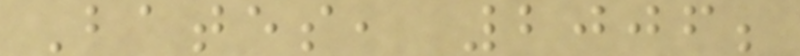Bates, 2006;
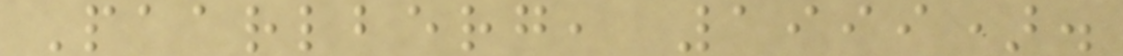Paarlberg, 1999).
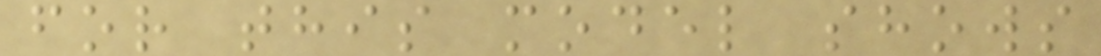for this model shows
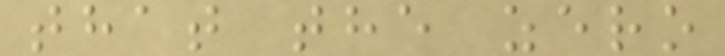that the zero
